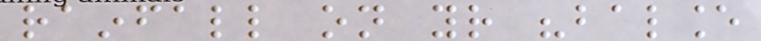rainfall on your "balance
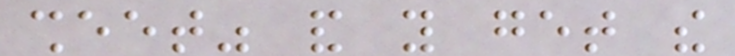sheet" and you get the
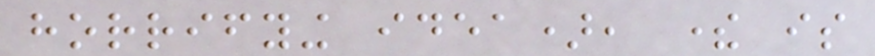horrifying idea), there is
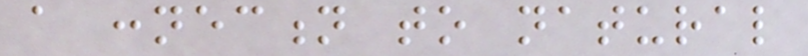a connection to natural
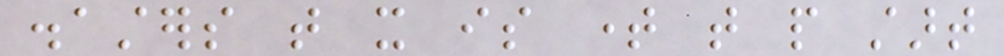disasters that it is time that people start
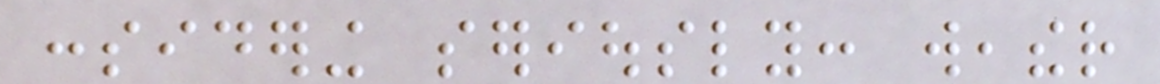considering seriously: weather
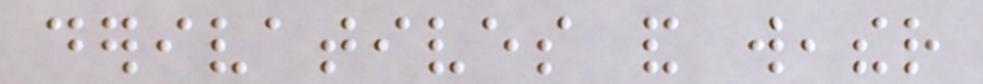derivatives and weather
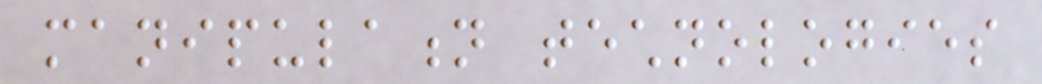manipulation technologies
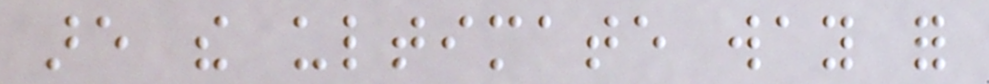are the ultimate way for
